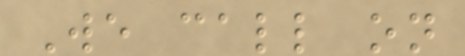We call on
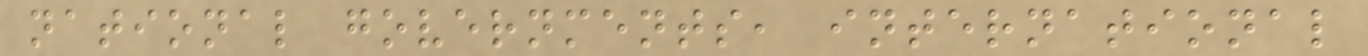national governments, international
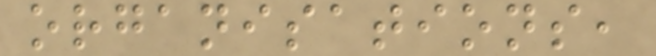organisations,
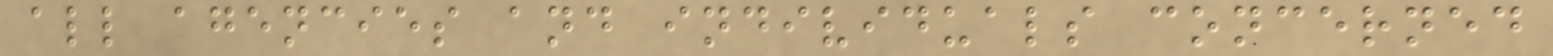all agencies and individuals concerned
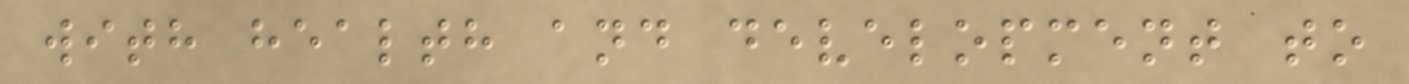with health and development to
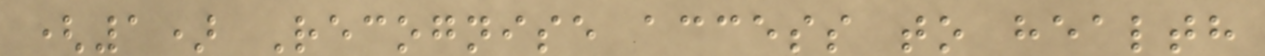(1) Recognise access to health
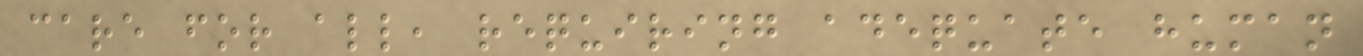care for all, requiring adequate human
